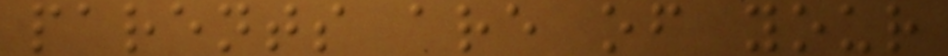parents are of your
